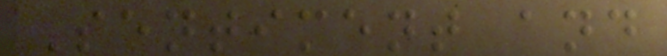Sentiment and
